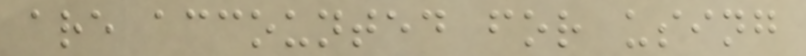are accounted for using
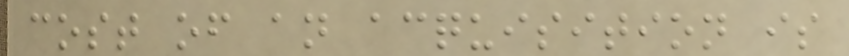cost of an acquisition is
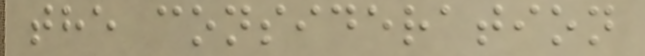the consideration
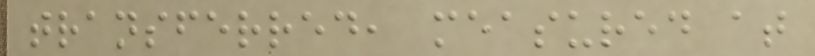transferred, measured at
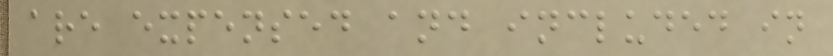are expensed and included in
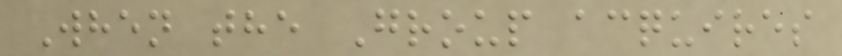When the Group acquires
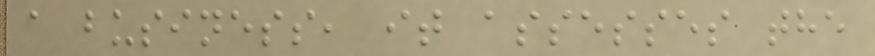a business, it assesses the
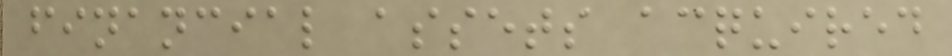financial assets acquired
